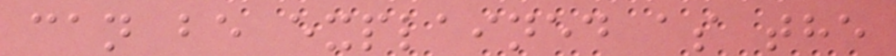can be explained as the
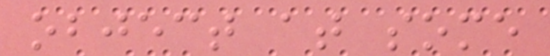object at some
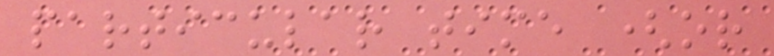particular time (or
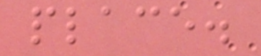place.
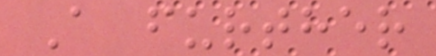A further
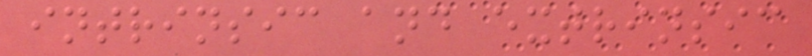intrinsic and extrinsic
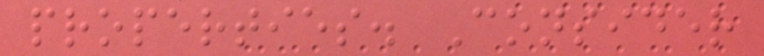properties. Consider
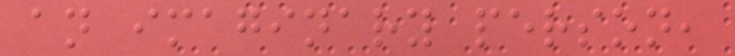an imaginary person,
